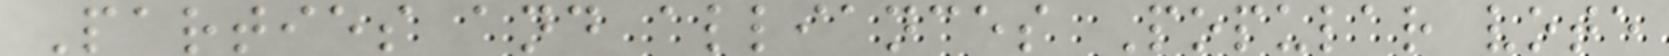Parties and alliances Popular vote
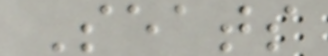Seats
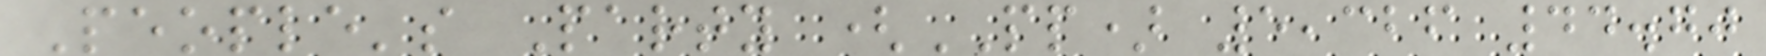People's Party (PP) 5,326 44.70
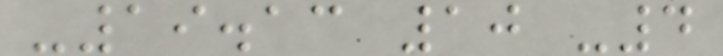-19.13 10 -4
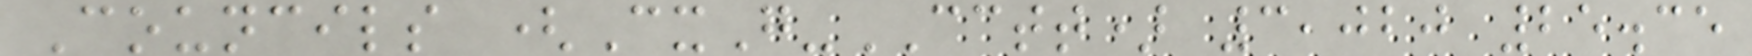Councils (CxG-CCTT) 3,020 25.35
